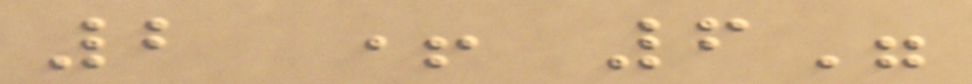2 + 6"
